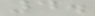4.
